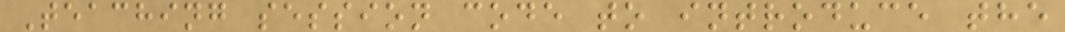Teaching session code to introduce the
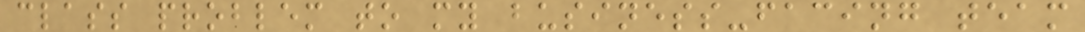class problem to my business-facing team
